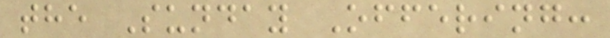the Sunday Offering:
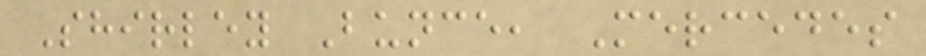Shirley Bunce, Mercedes
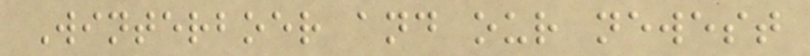Winterboer and our newest
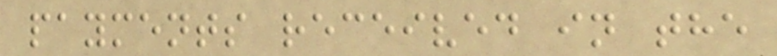payments received in the
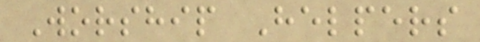Worship Helpers
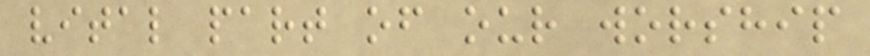vital part of our worship
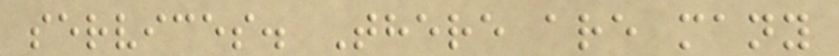services. There are many
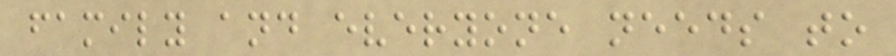family and everyone needs to
